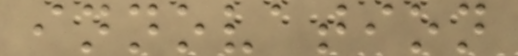innovation
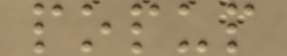popup
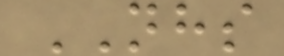NHS
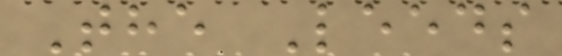The Leeds
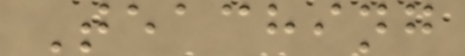Teaching
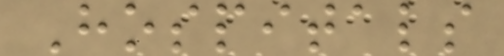Hospitals
